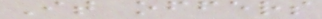It offers
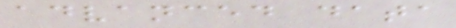advanced data
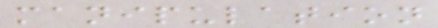manipulation
